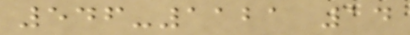546-1121 14
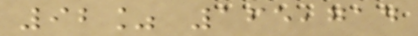92% 165,714
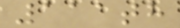111th
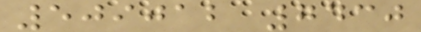509012 7430
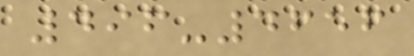496-4656
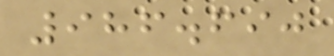986.690
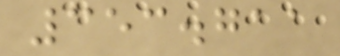353.711
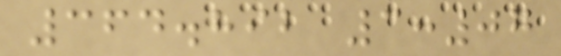364.892 3:07
